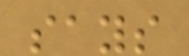says
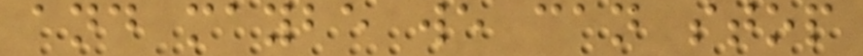and maybe we can stop
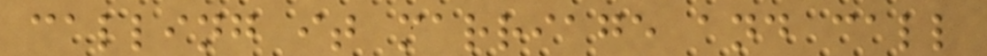calling it marriage and call
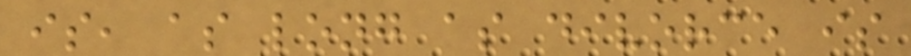is, as long as divorce is
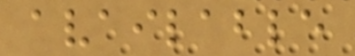available
